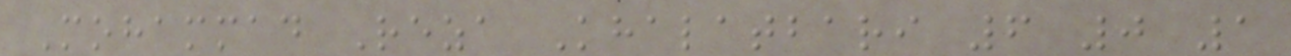Mohammad Reza Khalatbari 6 0 1
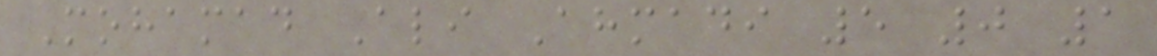Mohamad Ali Ahmadi 5 0 1
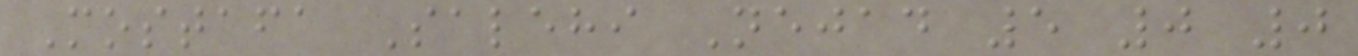Mostafa Salehi Nejad 5 0 0
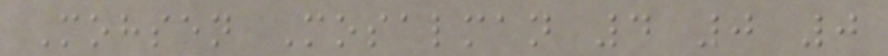Mohsen Mosalman 4 0 0
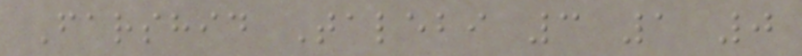Farshid Talebi 3 1 0
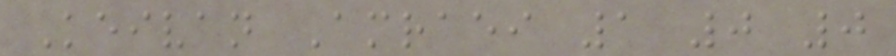Keivan Amraei 1 0 0
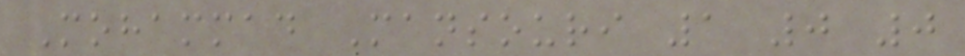Mohammad Mansouri 1 0 0
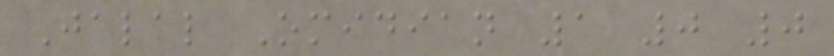Jalal Omidian 1 0 0
